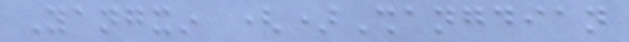Yangxin ()Shangdian
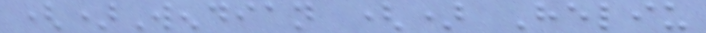()Wendian () Heliu
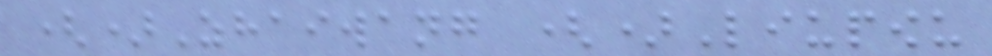()Zhaiwang ()Liupowu
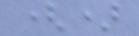()
